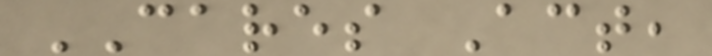CARES Act,
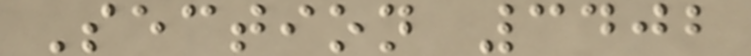Section 3402
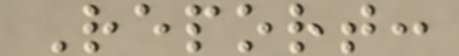Report:
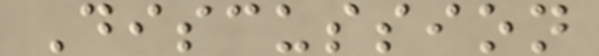Discussion
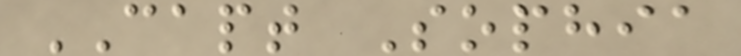CAPT Sophia
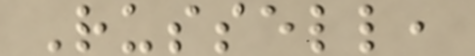Russell,
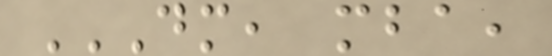DM, MBA,
